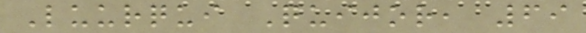Luurqui Quijor, 69
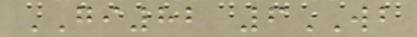GI82 6WB
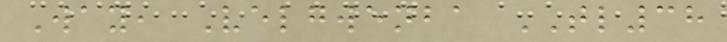Way, Velgwenba TL38
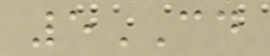5CD
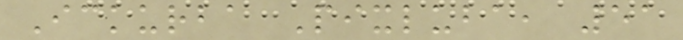Ickurba Pixluba, 51
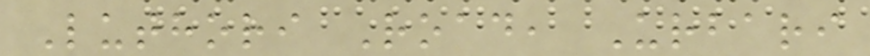Luthori Road, Urbari
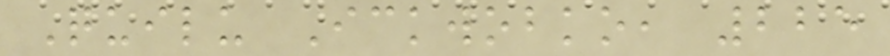Quilu Ickwobko, 225
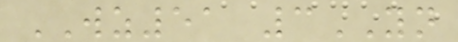WZ51 3YN
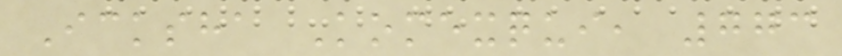Icksha Komexqui, 773
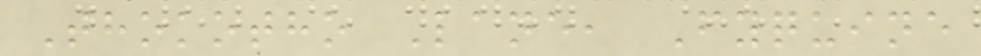Thokotho Lane, Fyquine
